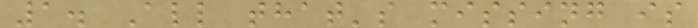1. All that's missing is
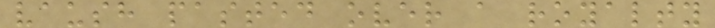vaush pasted over a royalty
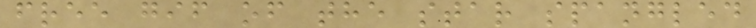free gif of the star spangled
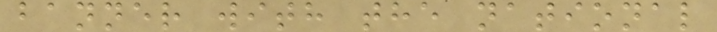banner with the national
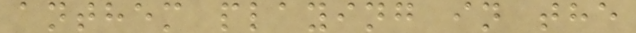anthem playing in the
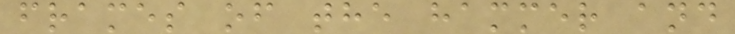frames of the hammer and
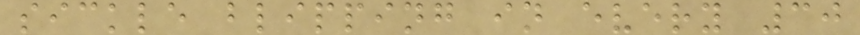sickle blipping in every 30
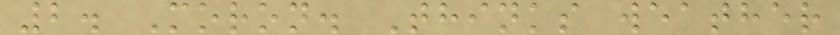2. Moron. Thinks weather
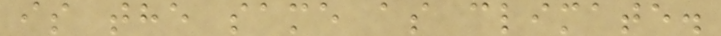is the same as climate.
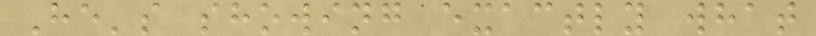He's showing exactly what
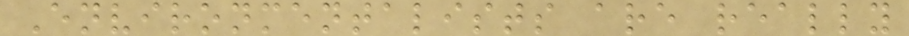Environmentalists are really
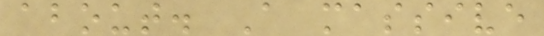about. A massive
